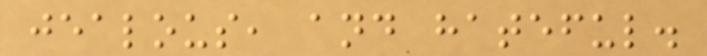jealous, and hateful.
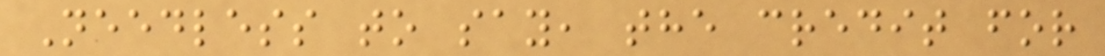Needless to say, the credit for
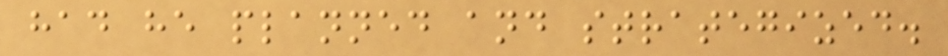had he planned and strategized.
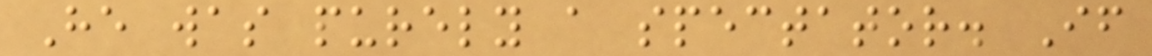He was purely a spectator. If
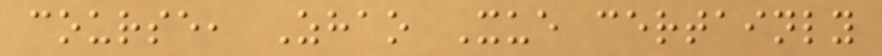course, Zhao Xue certainly
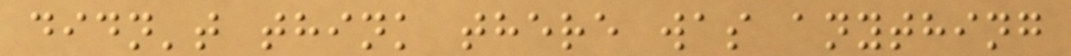didn't think there was anything
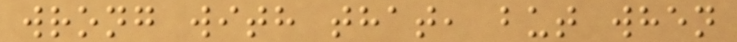wrong with that, but when
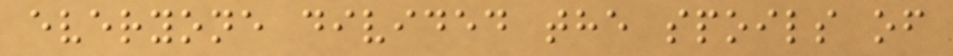everyone divided the spoils of
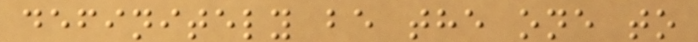definitely be the one to
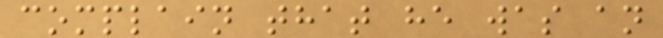complain that he was an
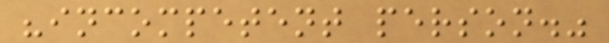"incompetent person."
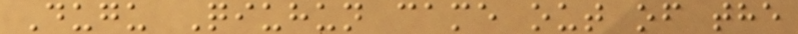Dugu Qiuhun came out of the
